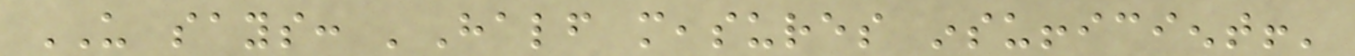US says: 'Half measures insufficient!'
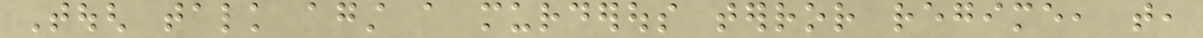Tough talk against a murderous terror regime, that,
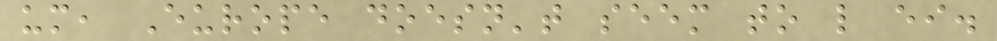um, Europe doesn't seem to like either.
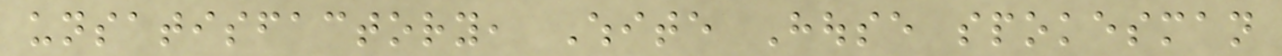unsatisfactory, White House spokesman
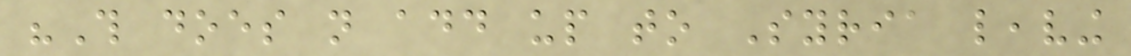"This does not add up to Syria leaving
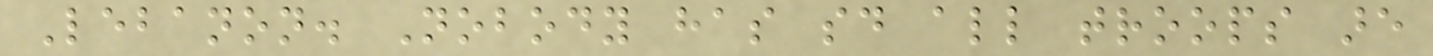Lebanon. Nobody has said all troops are
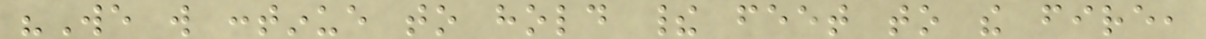"We will continue to hold their feet to the fire,
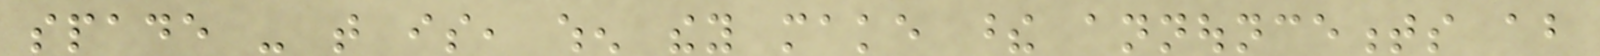spade - that is, when they make these announcements about
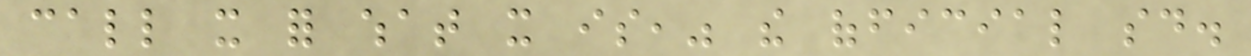call it for what it is," the official said.
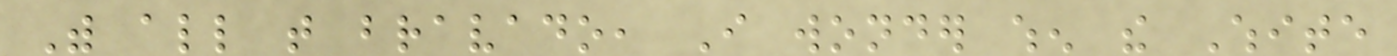With all that bravado, I wonder when the White
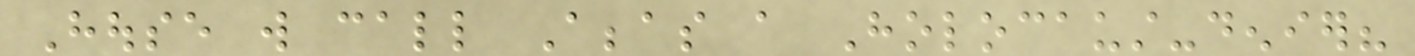House will call Abbas a Holocaust-denier?
